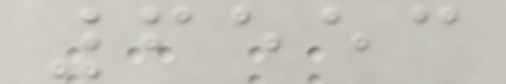6553
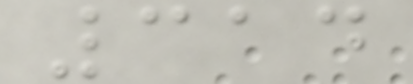314
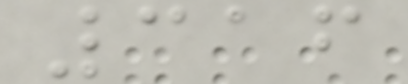316
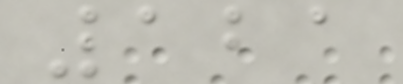121
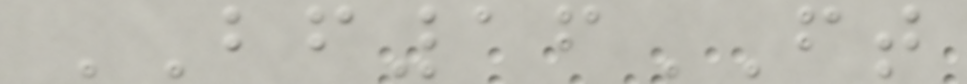BF16FT
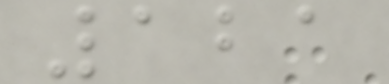121
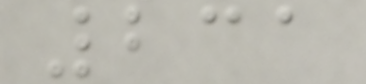231
